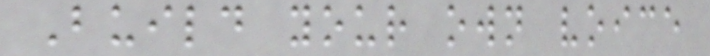Build your own voice
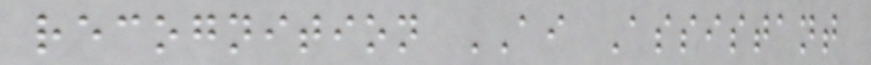recognition AI Assistant
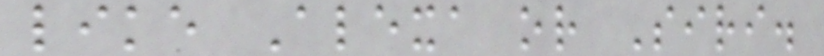like Alexa or Siri.
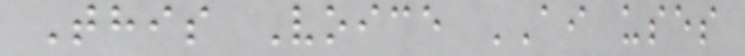This Voice AI uses
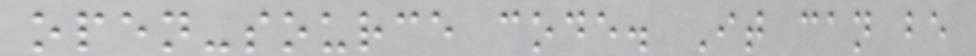open-source code. It can be
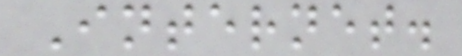Internet.
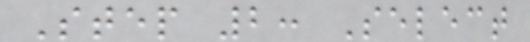Step 2: Select
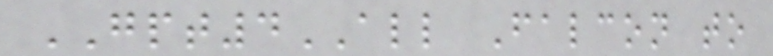GPT4ALL Falcon to
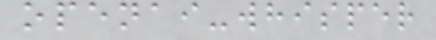openai-whisper
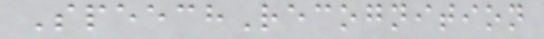SpeechRecognition
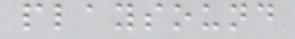playsound
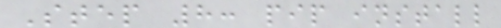Step 8: pip install
